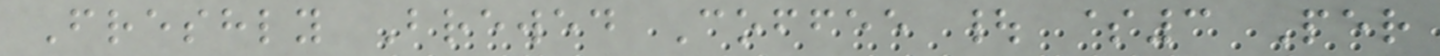Freshly Brewed Coffee | $3 Per
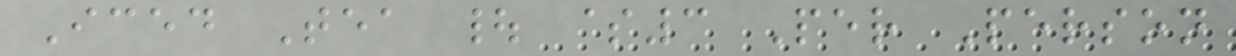Iced Tea | $3 Per Person
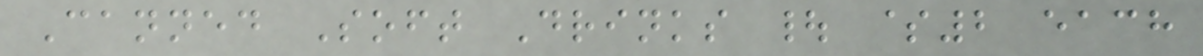Canned Soft Drinks | $2 each
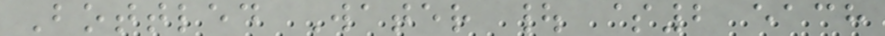Bottled Water | $2 each
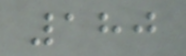180
